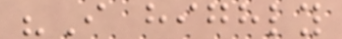"I highly
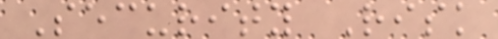Security Risk
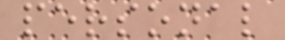personal
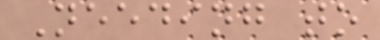Needing to
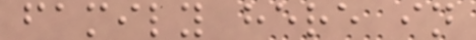family here in
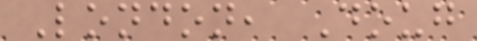London, Doug
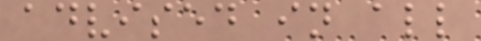advised in all
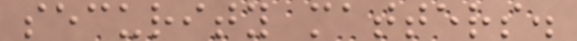security matters.
